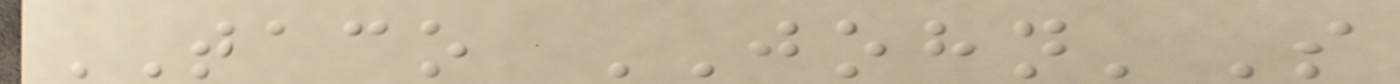TACO JOHN'S
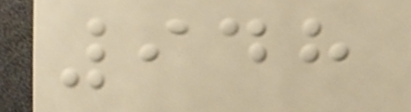948
